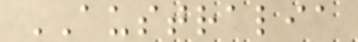AUSTRALIA
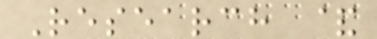Research &
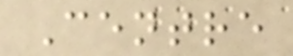Centre
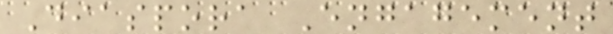Diaspora Engagement
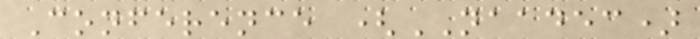Conference (NAADEC)
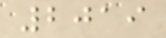2019
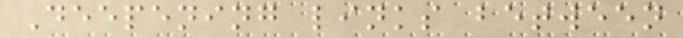Deepening links between
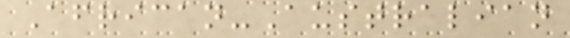African-Australian
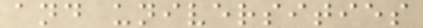and universities
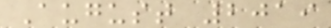August 2019
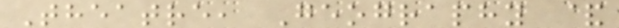Theatre, Geography &
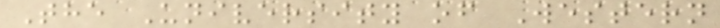The University of Western
